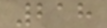218
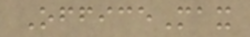OfficeMax
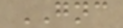GNC
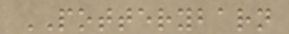POTTERYBARN
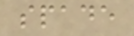spade
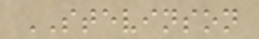STEVINSON
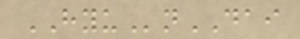HYUnDAI
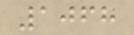1068
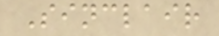Sinclair
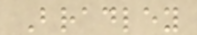Bradley
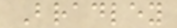Bradley
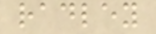radley
